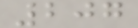207
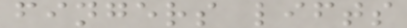fingers lifts
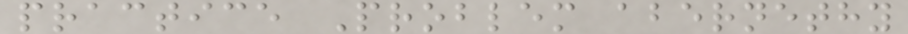practice Problem abernethy
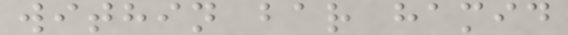within bar hamid
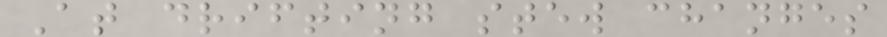At drifting stew changes
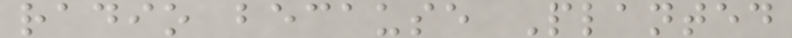radio because Planted
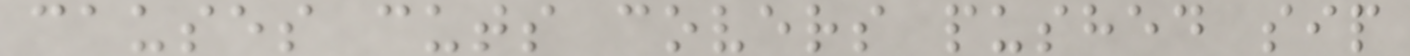causes cuts covers pushed sip
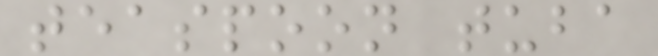teaspoon tuba
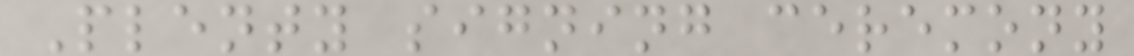Plenty signing ceremony
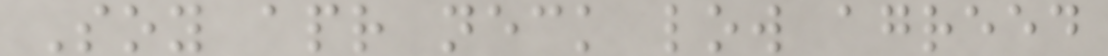Soy apr neck low agreed
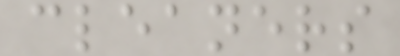cleaners
